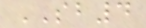SB4
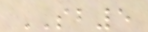SB5
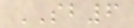SB6
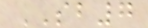SB7
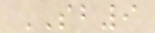SB9
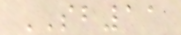SB11
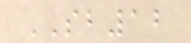SB12
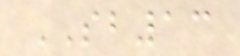SB13
